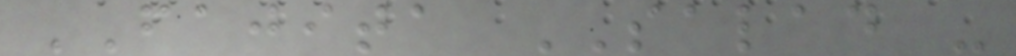FAJITA SALAD -
